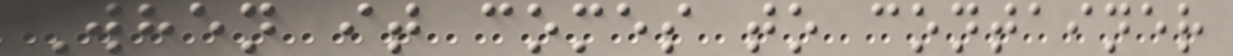When it comes to container
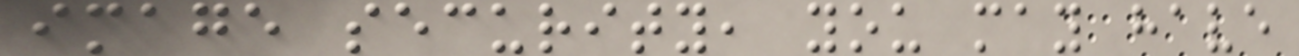image security, you may have
